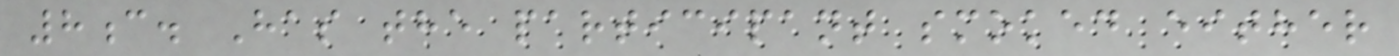8c. Has the participant smoked either
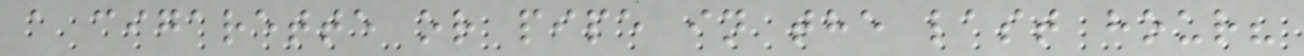a cigarette or pipe in the last hour?
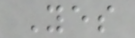Yes
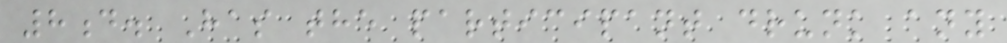8d. Has the participant drunk any
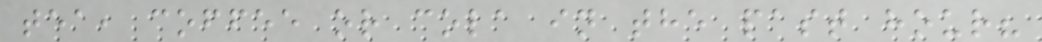tea, coffee or cola in the past hour?
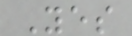Yes
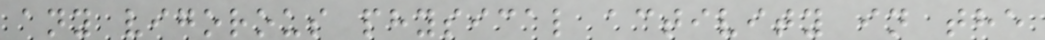any vigorous physical activity in the
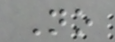No
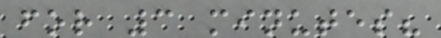for 3 minutes?
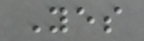Yes
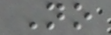No
